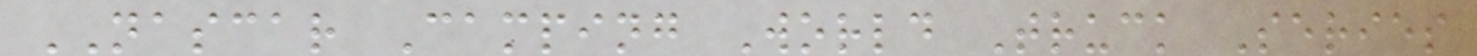NASCAR Camping World Truck Series
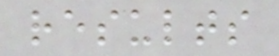results
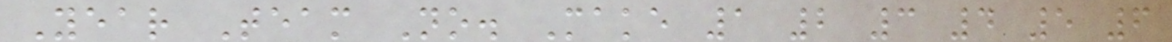Year Team No. Make 1 2 3 4 5 6
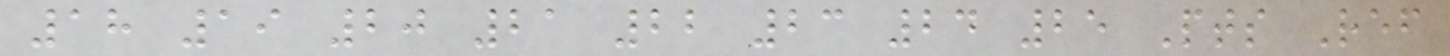18 19 20 21 22 23 24 25 Pts Ref
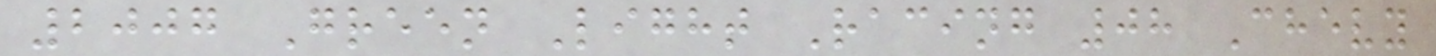2007 Green Light Racing 08 Chevy
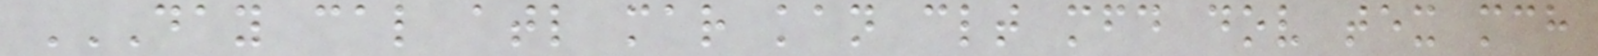DAY CAL ATL MAR KAN CLT MFD DOV TEX MCH
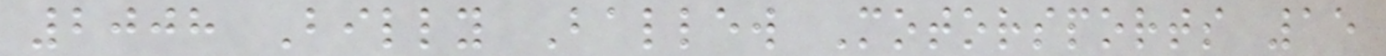2008 Billy Ballew Motorsports 15
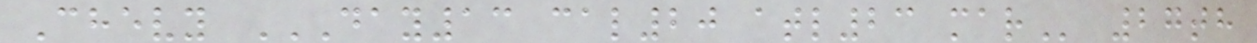Chevy DAY13 CAL20 ATL23 MAR 27th
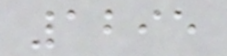1295
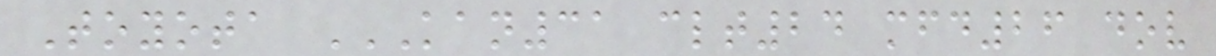Toyota KAN31 CLT24 MFD26 DOV
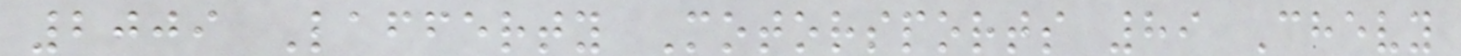2009 Lafferty Motorsports 89 Chevy
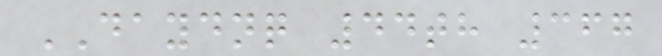DAYDNQ 44th 367
